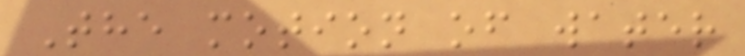The motion of water
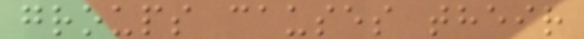groups causes their
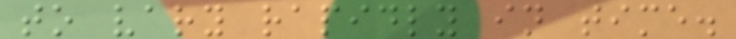to vary rapidly in time.
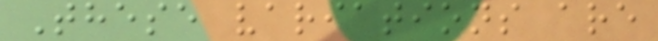These variations are
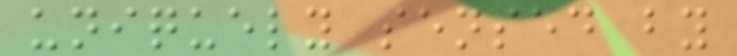uniquely sensed by
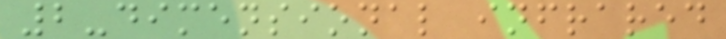2-dimensional infrared
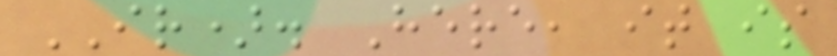IR). Here, it is
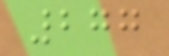277
